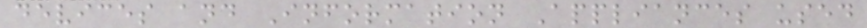devices and Information Appliances used
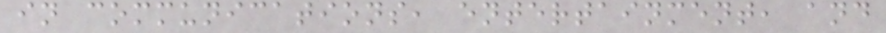in communications, entertainment, and
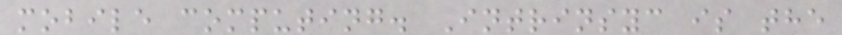mobile computing. Intrinsyc is the
